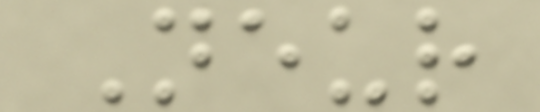Neur
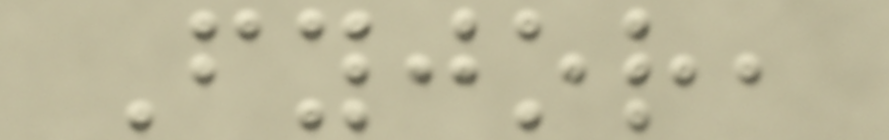Fyjor,
